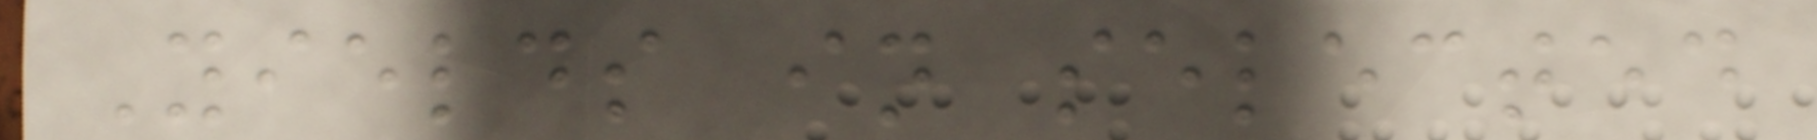Yields in selected
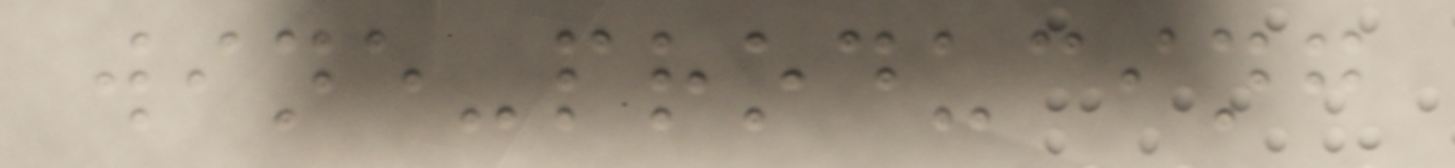wine-producing
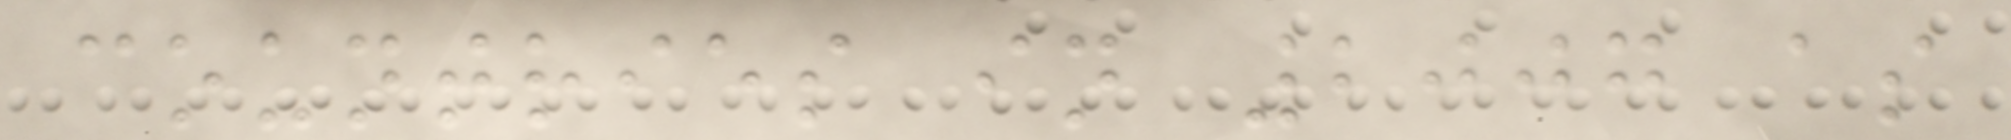countries in 2007 as
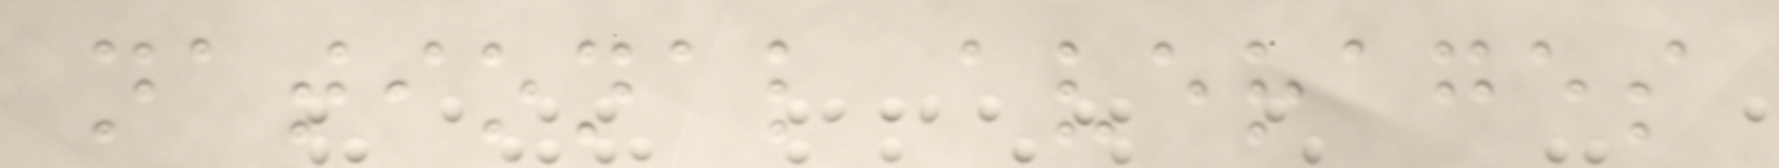national averages
